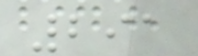291
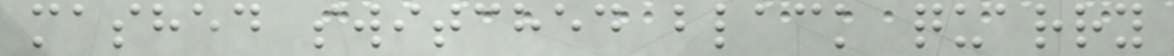mashed switched black quarry
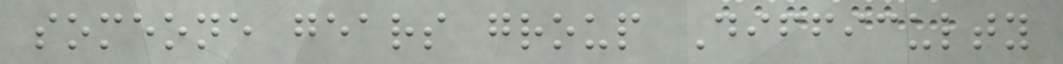someone gears group Difficulty
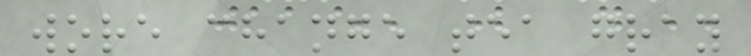wore change tea gray
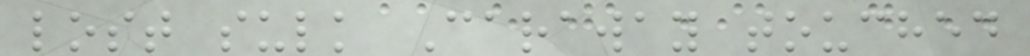lost sulk Caraway touched
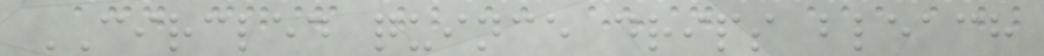CIRCLED quince drips bleach
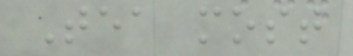Tea most
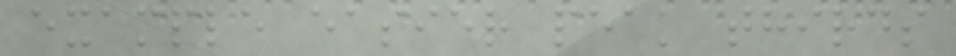example easier peak thirds
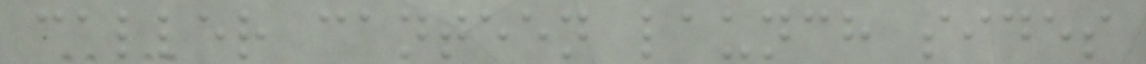caller canteen launch sides
